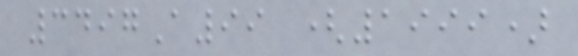3497A99 (1999)
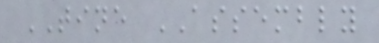TINE ASSEMBLY
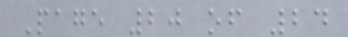Page 20 of 24
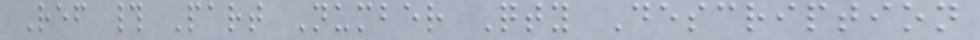Ref # Part Number Qty Description
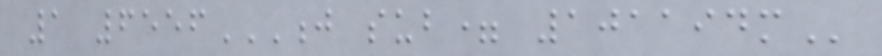1 6556J SUB= 101194M
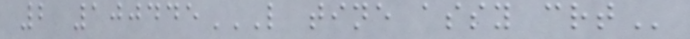2 100445L TINE ASSY CRT
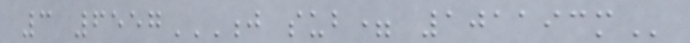3 6557J SUB= 101193M
